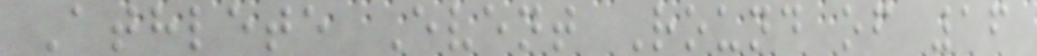Athlete Event Round of 16
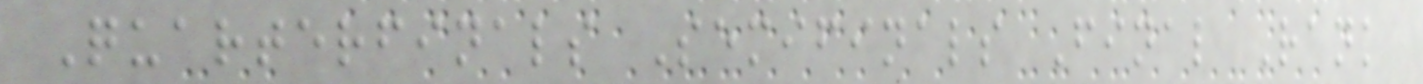Quarterfinals Semifinals Final Rank
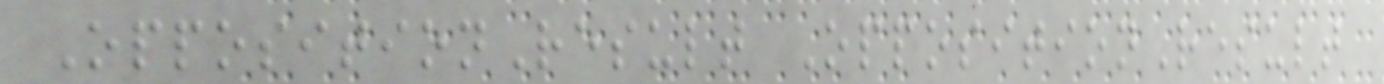OppositionResult OppositionResult
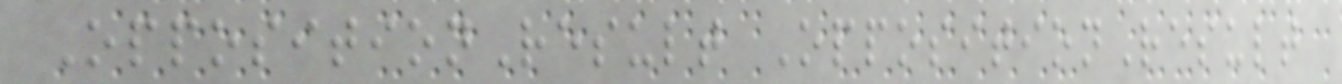OppositionResult OppositionResult
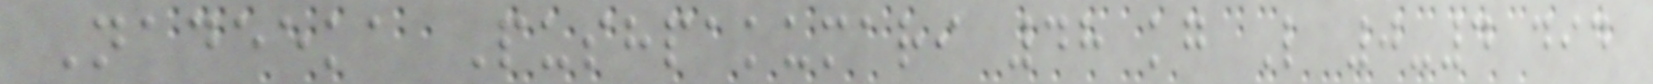Nadeeka Pushpakumari 48 kg L 0-4 did
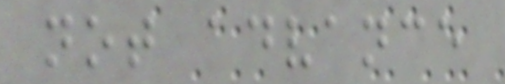not advance
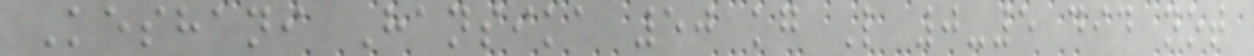Keshani Hansika 50 kg L 0-5 did not
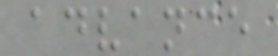advance
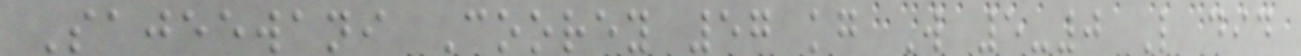Sajeewani Coorey 57 kg W 5-0 L did
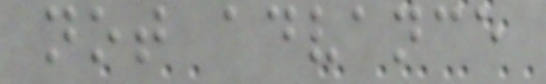not advance
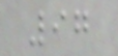97
